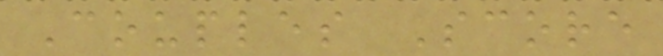Couples Score
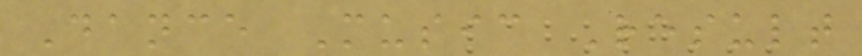Dance Music Result
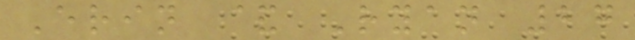Erin & Ryan 27
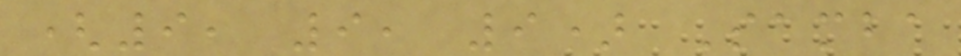(9, 9, 9) Samba
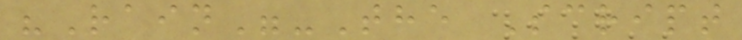"Rain"-The Script
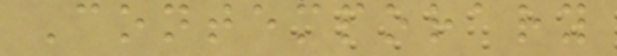Contemporary
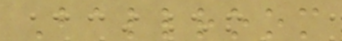Ballroom
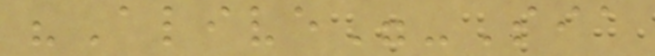"Alive"-Sia
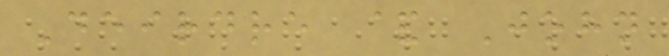Deirdre & John
